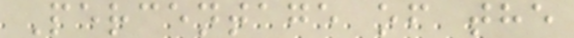Percentage of the
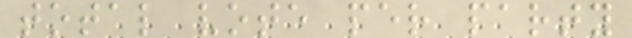total vote per party
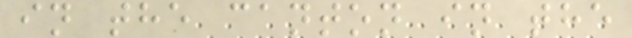in the canton in the
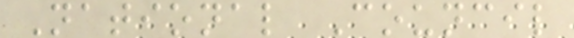National Council
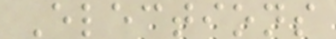Elections
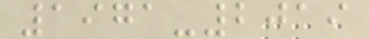1971-2019
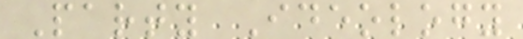Party Ideology
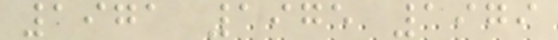1971 1975 1979
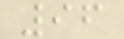96
